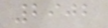2902
